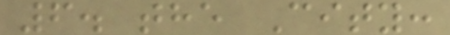6. the City:
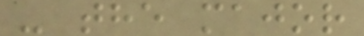- the major
